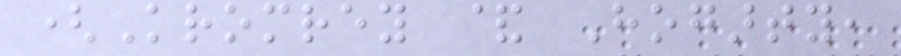(Kromrey & Hogarty,
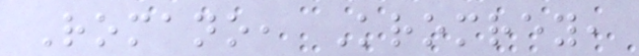Romano, Kromrey,
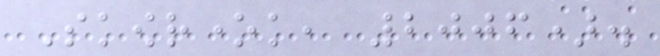Skowronek, 2006).
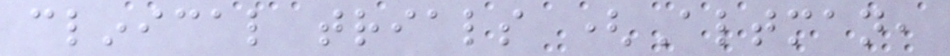clinical trials (Altman,
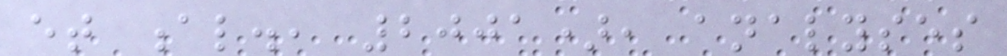et al., 2001), analyses
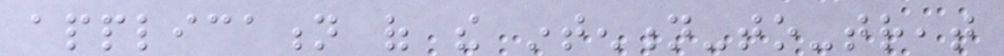application of the intention-to-treat
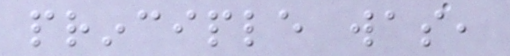principle was,
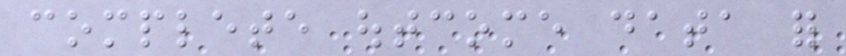complete outcome data for
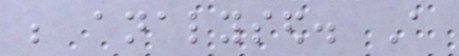be analysed. A
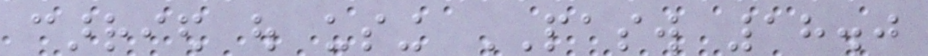carried out using PASW 18.0
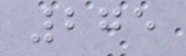275
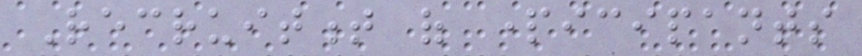Recruitment of participants
